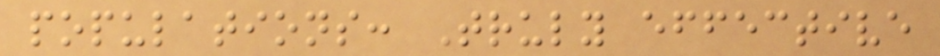populations: Truly effective
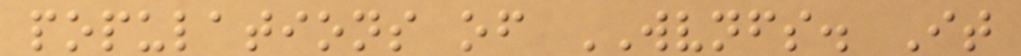populations of WVNFS. It
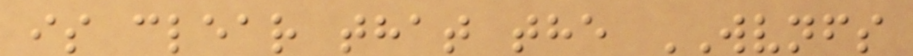is clear that the WVNFS
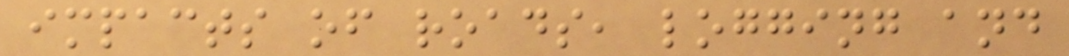impacts of roads, logging and
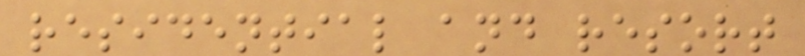residential and resort
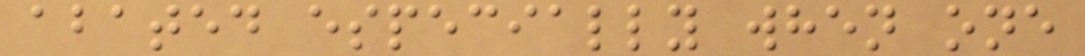abated especially when one
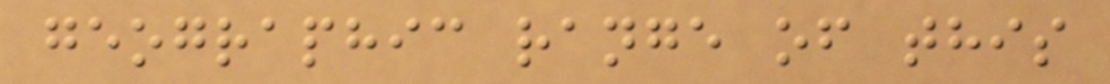geographic range of this
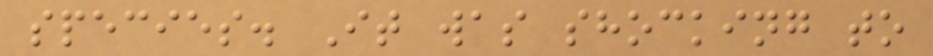species. It was shocking to
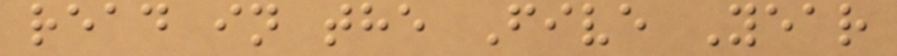read in the Five Year
